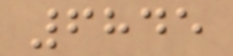6845
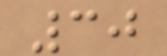30
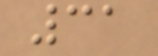31
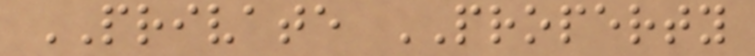PRIVATE PROPERTY
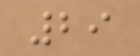29
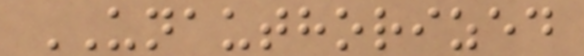UNAUTHORIZED
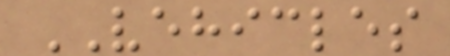VEHICLES
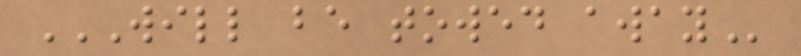WILL BE TOWED AWAY
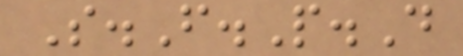S.F.P.D
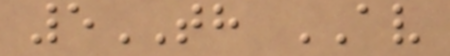5TH AV
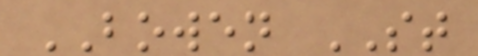BOWEN ST
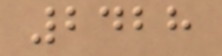2428
